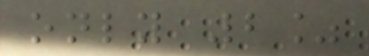only 2%
